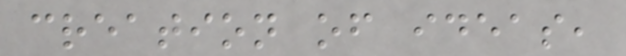creation of ideas,
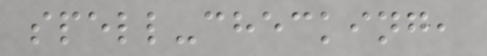spell-checking,
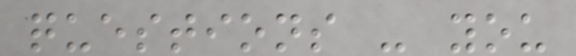questions - you
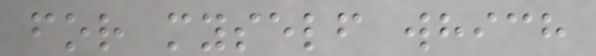for myself which
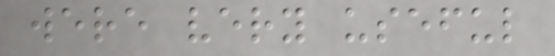were very useful
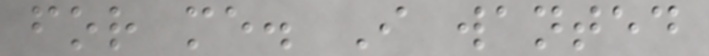for me. I wanted
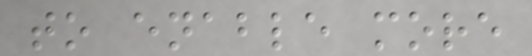to enable more
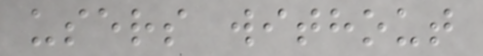users without
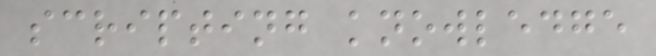scripting knowledge
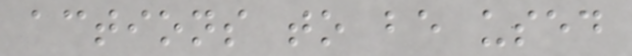actions to be used
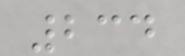234
